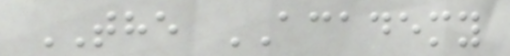THE ACADEMY
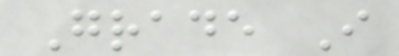Grade I
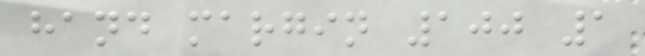hand margin 100 1
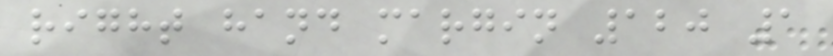right hand margin 120 1
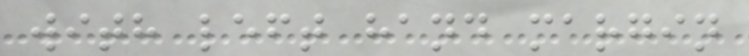with left hand margin
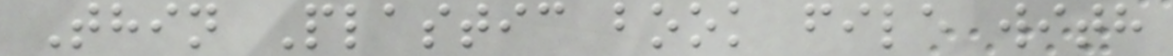Thin Plastic book file with
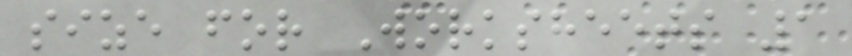size for Worksheets 1
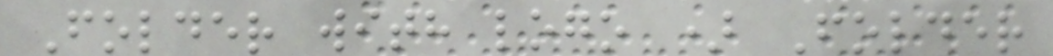Folder with logo ) Folder
